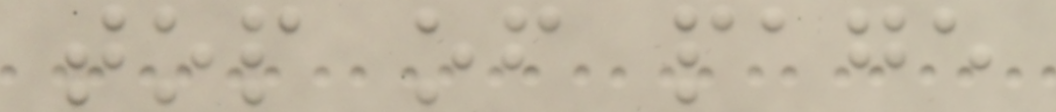top of page
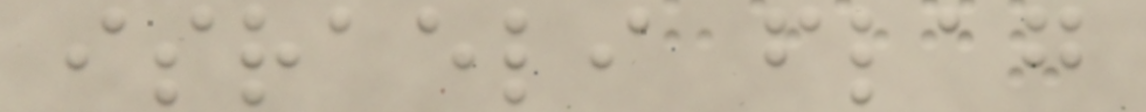israeli flag
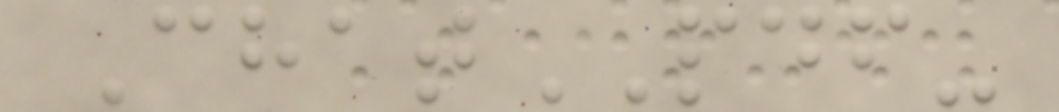ChatPDF-
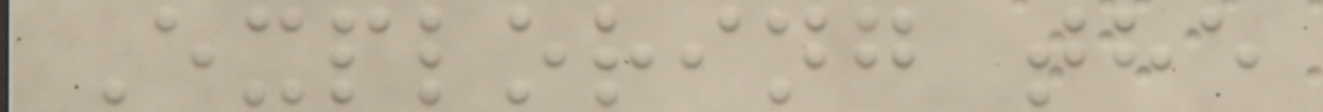Exploring the
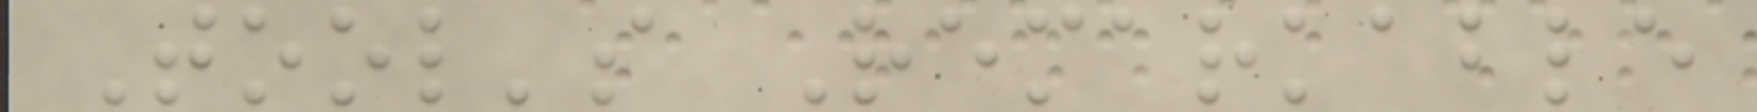Tool's Remarkable
